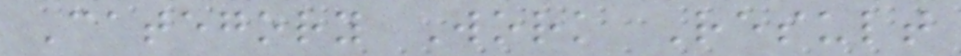Category Work Result
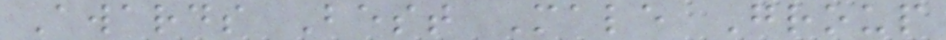Awards Best Male Group
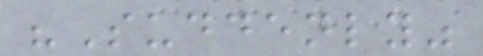"Suddenly"
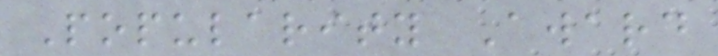Popularity Award
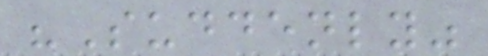"Suddenly"
